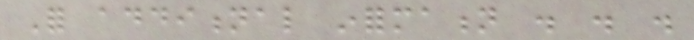For additional information . . .
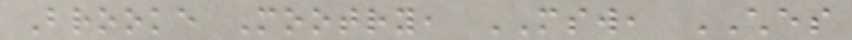Brooke Mootry, MSW, CHES
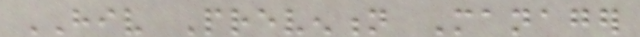HIV Prevention Manager
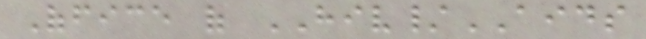Office of HIV/AIDS
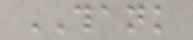THANK
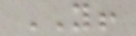YOU!
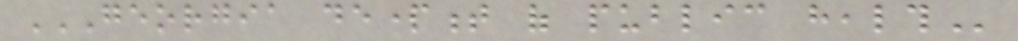GEORGIA DEPARTMENT OF PUBLIC HEALTH
